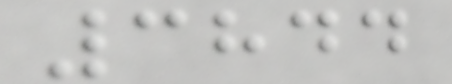3844
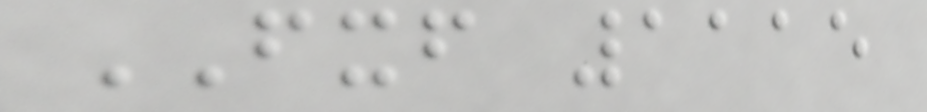FXF 1115
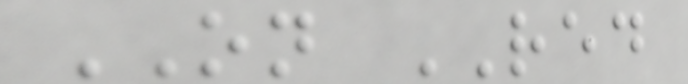ON RED
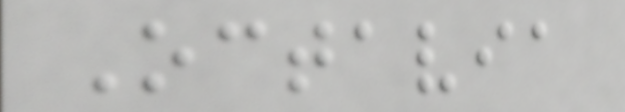Octavia
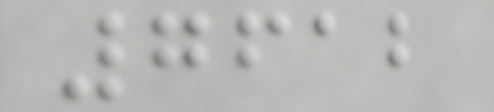7612
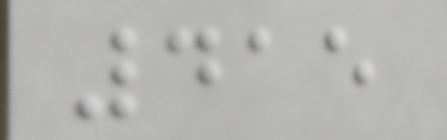415
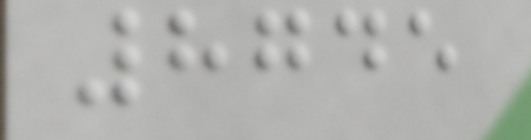8745
